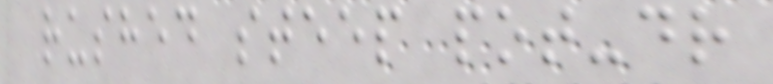rushed steep pot-dr
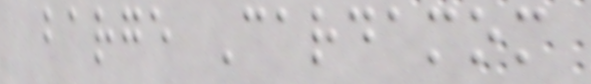barge Cardamom
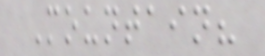Mountain?
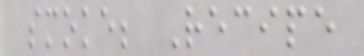smoke; Recipe
